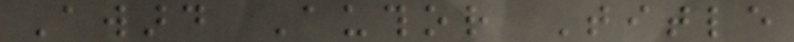Award Author Title
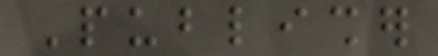Publisher
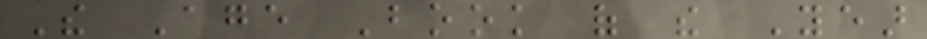The Age Book of the Year
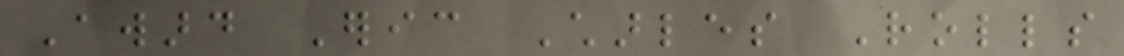Award Eric Charles Rolls
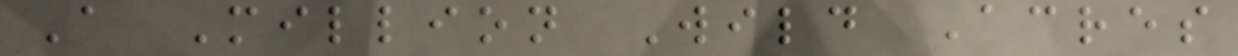A Million Wild Acres
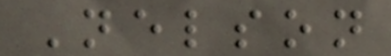Nelson
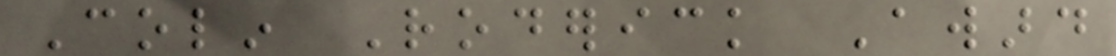Colin Roderick Award
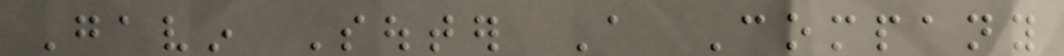Gavin Souter A Company
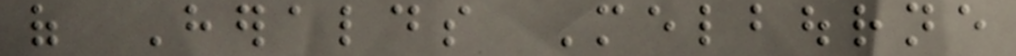of Heralds Melbourne
